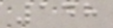148
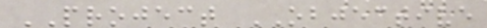PROJECT OBJECTIVE
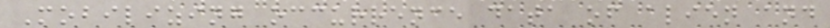Mobilizing occurrence data of alien and
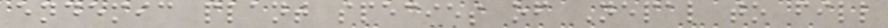endemic plant species of Nepal to fill
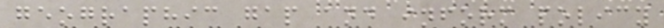geographic gap and inform policy
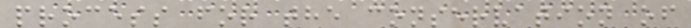process for the conservation of
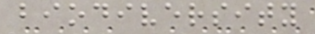biodiversity
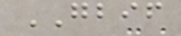GBIF
